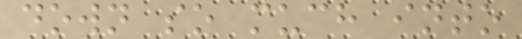down so much into
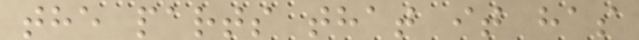the parts that it has
